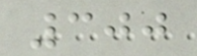300
